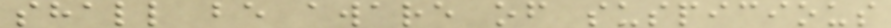shall be aware of suspicious
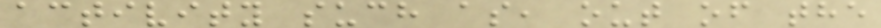activity such as, out of the
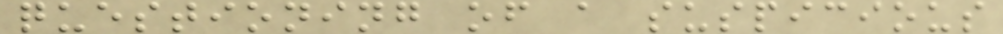questioning of a suspicious
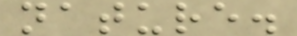nature.
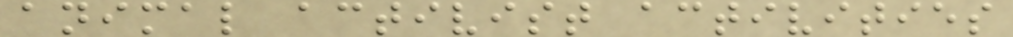animal activist activities
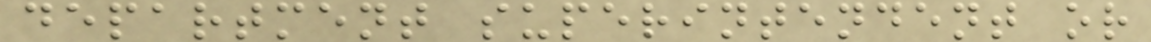department superintendent or
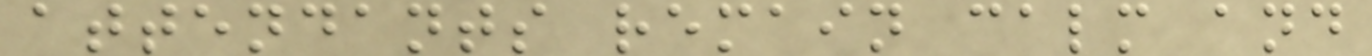attendants remain calm and
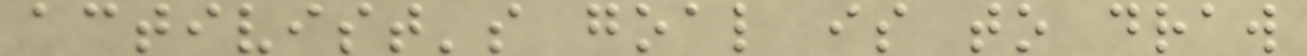activist's goal is to draw
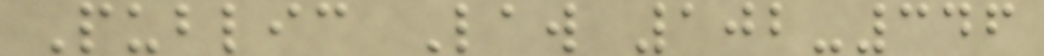Public Law 102-346
